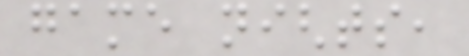game nights,
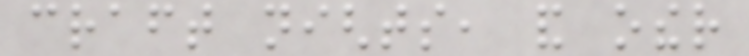craft nights, and other
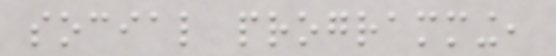social programming,
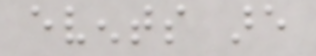events are
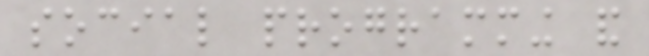social programming and
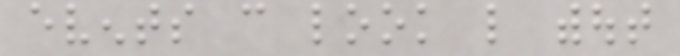events can look like without
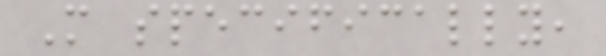More specifically,
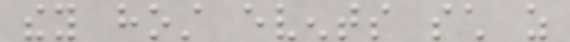they host events such as
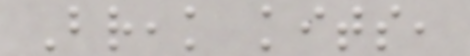Break kits,
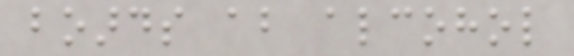boards about alcohol
